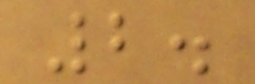2.
